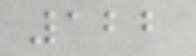122
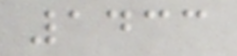1433
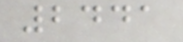2441
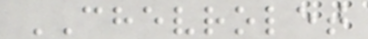CHEVROLET
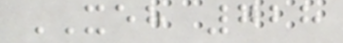XEH 728
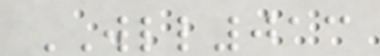WLL013
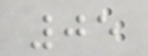05
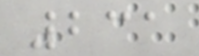231
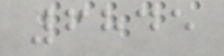6845
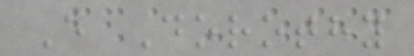E Dorothy
